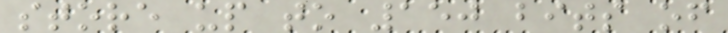store up to 150 bits of
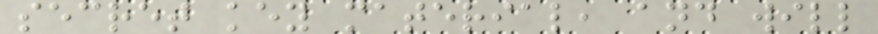secret key material, and will
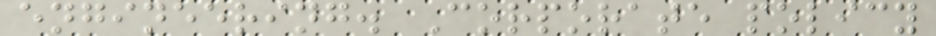engineering. Corporate policy
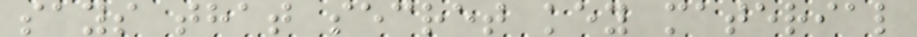says that secret key material
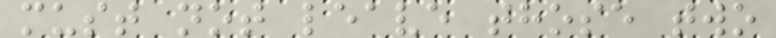must not leave those two
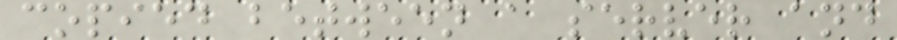copied between a server and
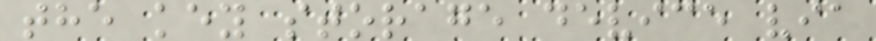the key storage device via
